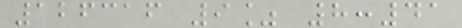126316 9% 8:41
